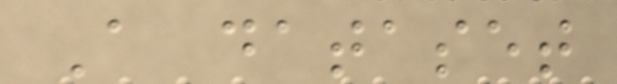A dataset
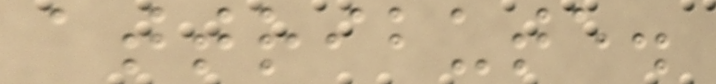attribute.
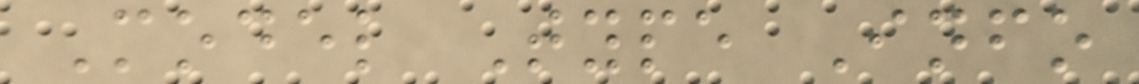Model Type Info
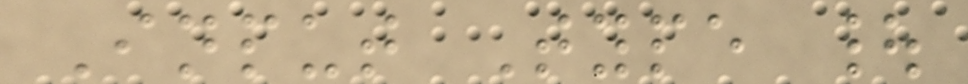Input Type |
